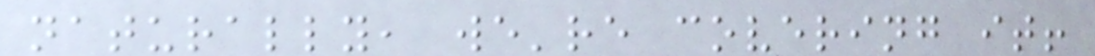naturally, we're covering it!
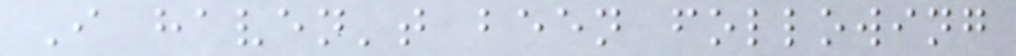I haven't been following
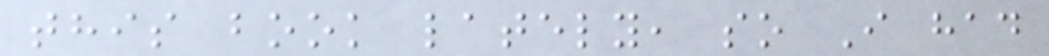this book lately, so I had
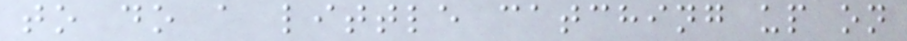to do a little catching up on
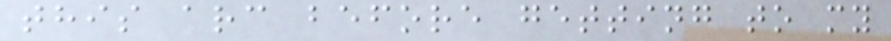this arc before getting to my
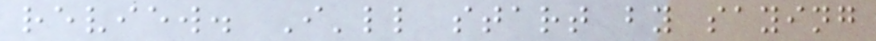review. I'll start by saying
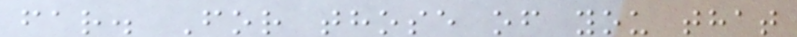far. For those of you that
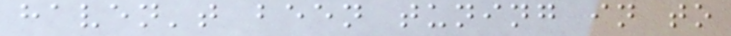haven't been tuning in to
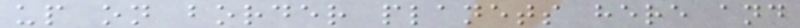up on border planets here and
